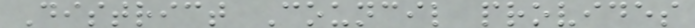District Council provides
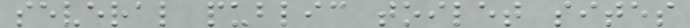several public toilet sites
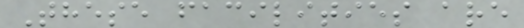These facilities are
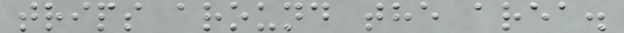trips around the area.
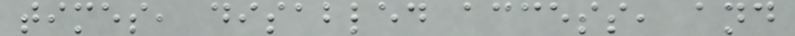times, disabled access, and
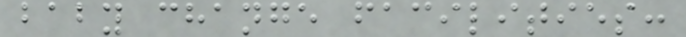baby change facilities:
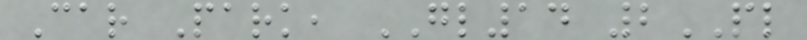Car Park, GL14 2PL
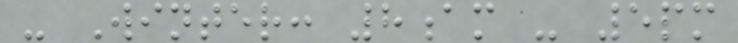- Winter: 8am - 5pm
